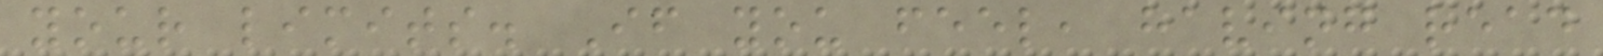your limits. If you feel, having read
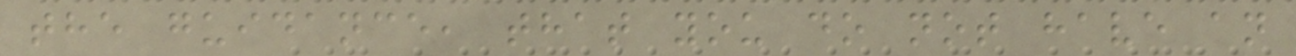the guidance, that you do not have an
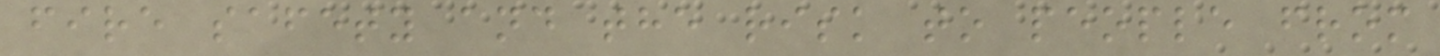fire safety and the risk to people from
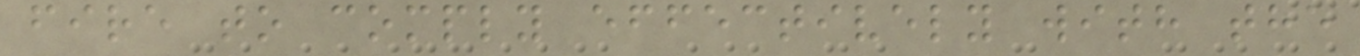fire to comply effectively with the
